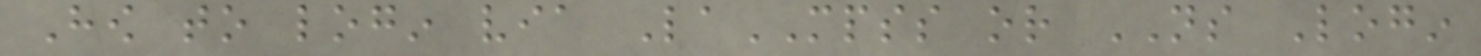How to login via LaMPSS or NS Login
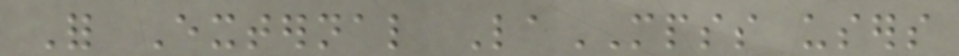For External LaMPSS users
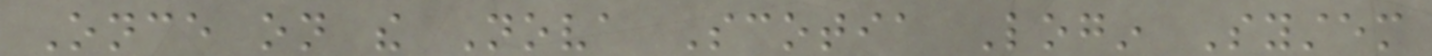Once on the Nova Scotia Login System
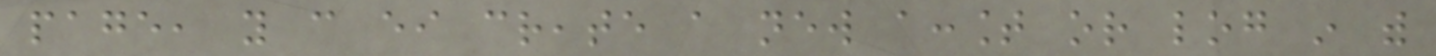page, you can either create a new account or log in with
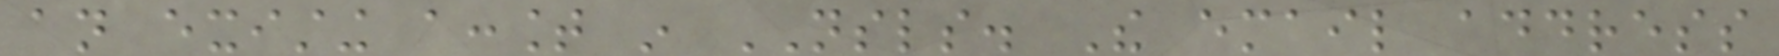an existing account in NSLS. The email address
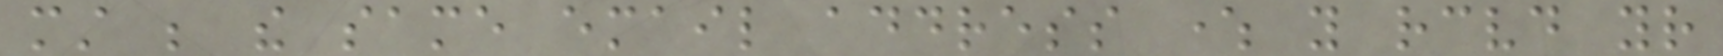must be the same email address where you received your
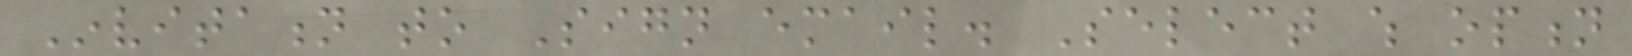Invitation to Sign email. Select which option
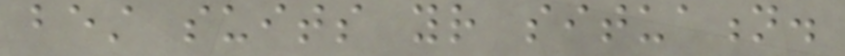best suits your situation.
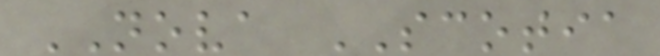NOVA SCOTIA
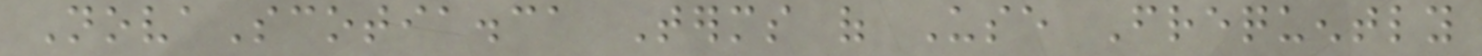NovaScotia.ca Terms of Use Frequently
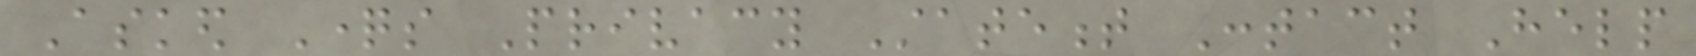Asked Questions Privacy Statement Contact Help
